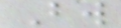Bw
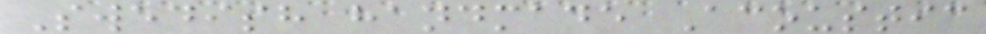Swedish handmade Acoustic
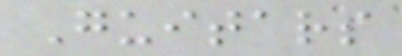Guitars
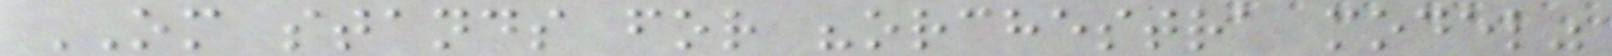OM stands for "orchestra model"
